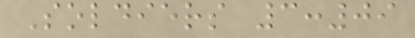Soldiers 3:09
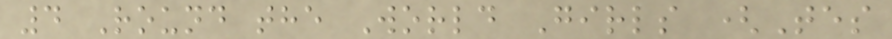4 Round the World Girls (Tes
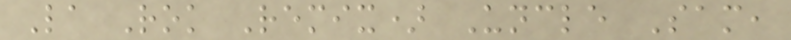La Rok Remix) Uncle Sam,
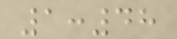1:48
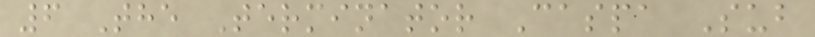6 The Terminator Caspa Sub
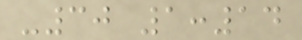-30 1:14
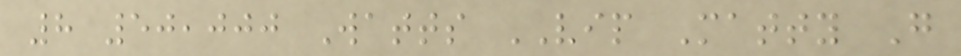8 50,000 Watts VIP Matty G
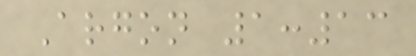Argon 1:13
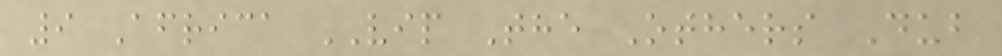9 Africa VIP The Others Dub
